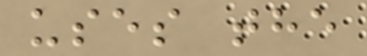uses the
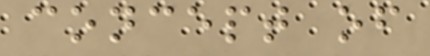concept of
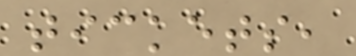tickets,
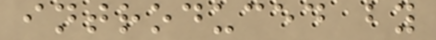introduced by
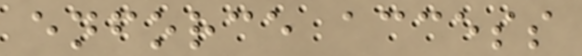enforce access
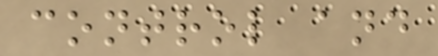control and
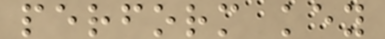perform key
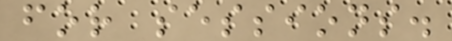for sessions.
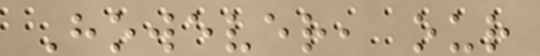However, our
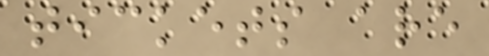tickets are
